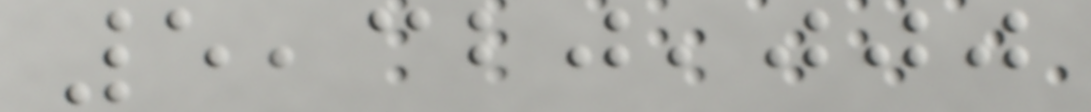5,320,000
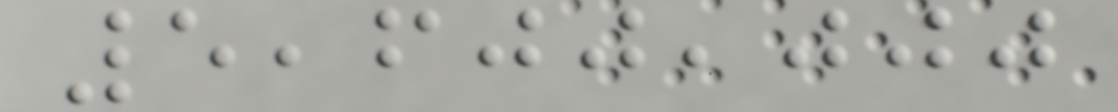5,600,000
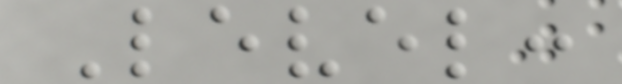Level:
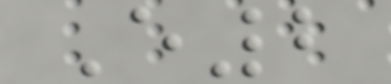E2
